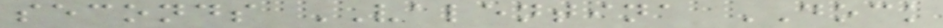seconds VALENTINA DOCK
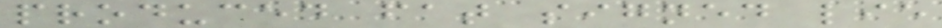produced fat signed lie
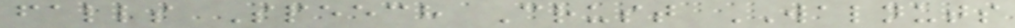falls Speech Crust WALNUTS
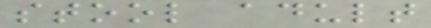stool adult
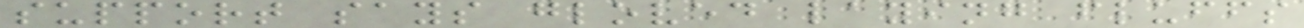support says gloved laying fluffs
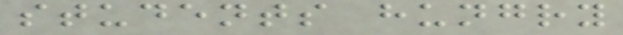students hungry
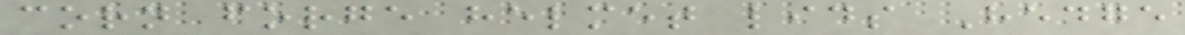corn forge helmet lids Hedge
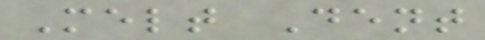Melt Dent
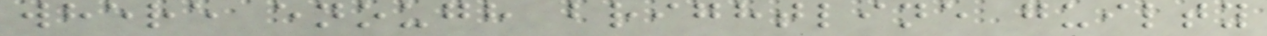where enough brightline guilty
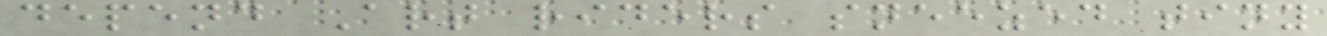depend Art riders sneezed tiny
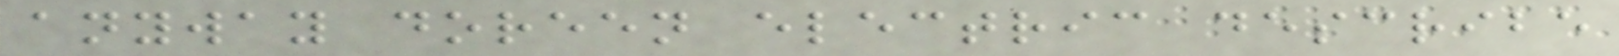anyway doreen electric describe
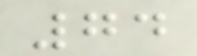74
